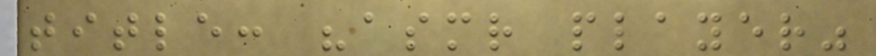title: "asmr player"
